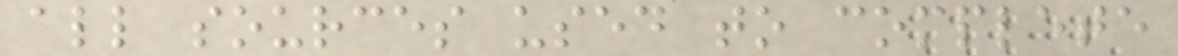all sources used to complete
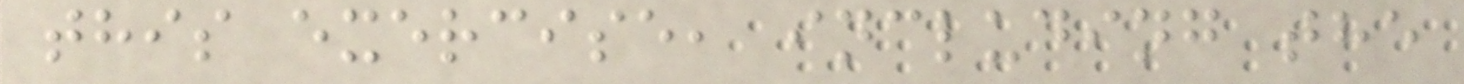this exercise, including the
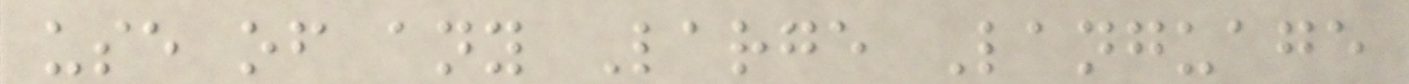use of any Large Language
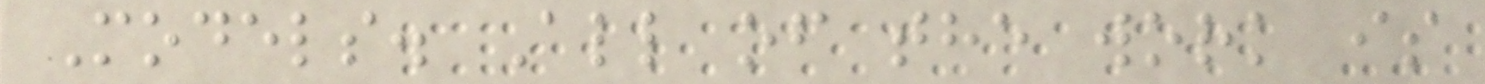Models. All of the work is
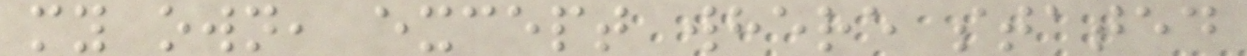my own, except where stated
